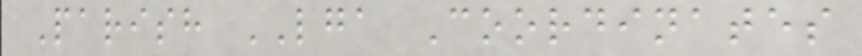Parish LGA Coordinates
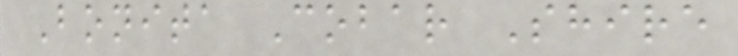Bonita Cobar Shire
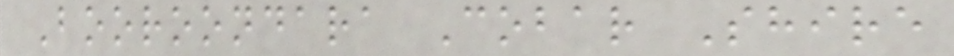Booroondara Cobar Shire
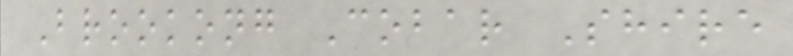Brookong Cobar Shire
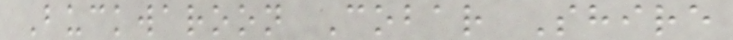Buckwaroon Cobar Shire
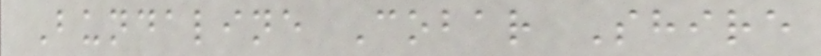Bundaline Cobar Shire
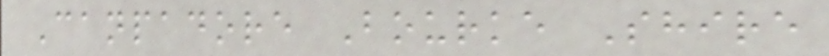Canpadore Bourke Shire
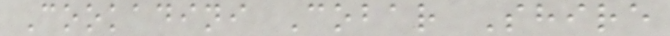Cookadini Cobar Shire
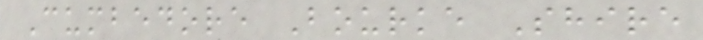Cumbedore Bourke Shire
